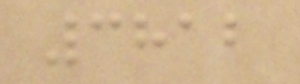3812
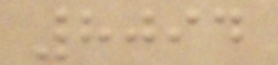8094
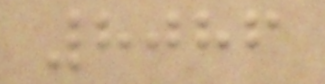8086
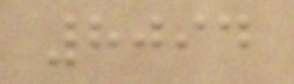8094
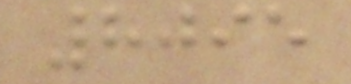8095
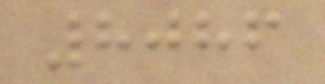8086
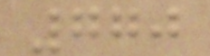770
